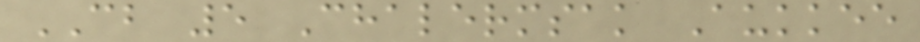CB 5 Chalermsak Aukkee
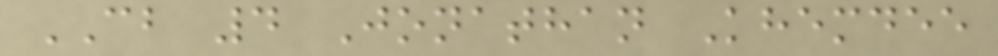CB 4 Jonathan Khemdee
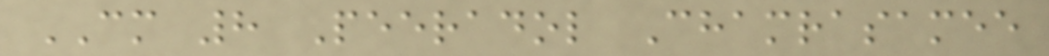CM 8 Peeradol Chamrasamee
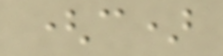(c)
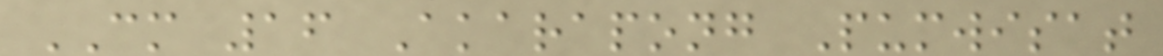CM 16 Akarapong Pumwisat
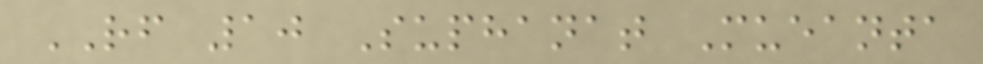RF 10 Suphanat Mueanta
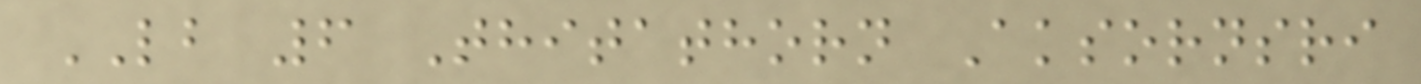LB 6 Thitathorn Aksornsri
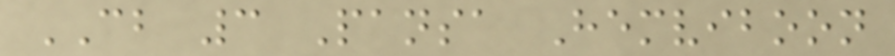CB 3 Pansa Hemviboon
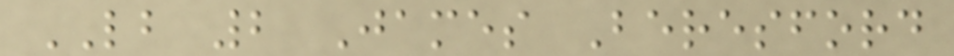LB 2 James Beresford
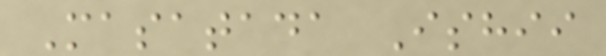Masatada Ishii
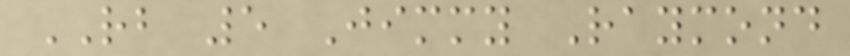RB 5 Jimmy Raymond
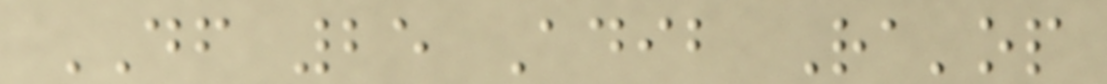DF 25 Adib Ra'op
